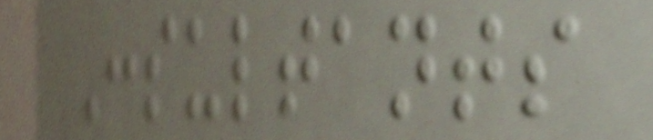Consultants
